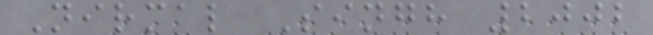Nirmal Singh 2002
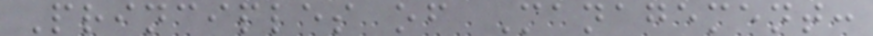Principles of Management:
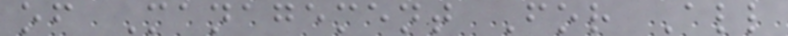of Management For All
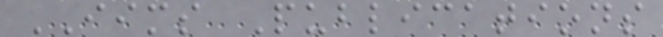IIMS Publications
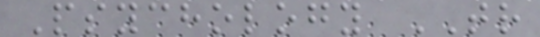Psychology TR
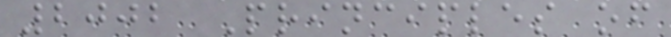2002 Principles of
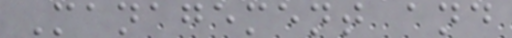Management and
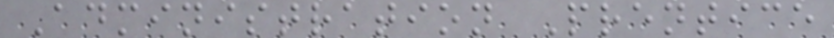Administration Prentice
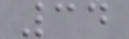34
